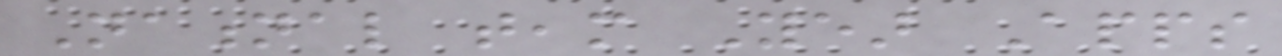National team Year Apps
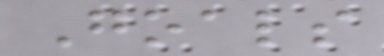Goals
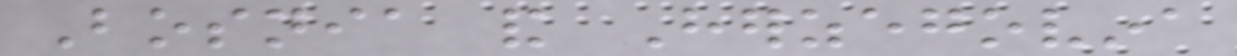Bosnia and Herzegovina
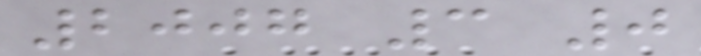2007 3 0
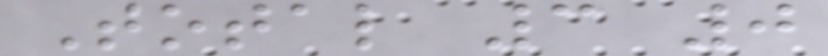Total 3 0
